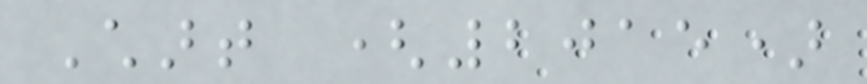Chart (2015)
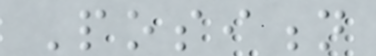Position
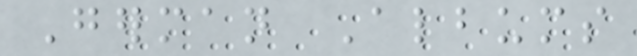German Albums
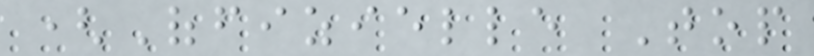(Offizielle Top
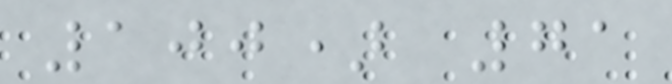100) 71
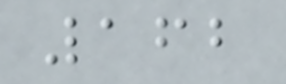162
